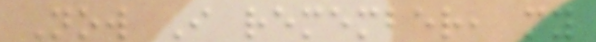Now I remember, my
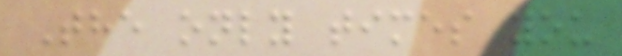The only times you
